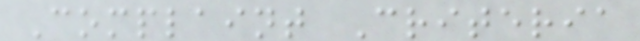Complaint Criteria
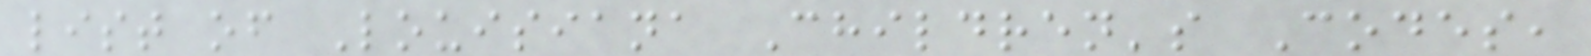list of Louisiana Children's Codes,
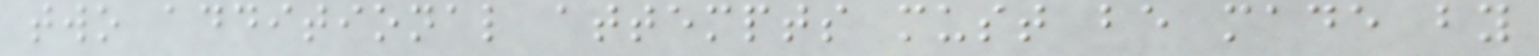two additional attempts must be made by
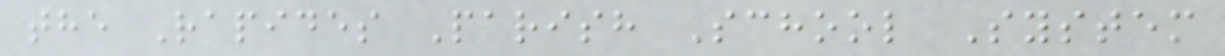the Rapides Parish School System
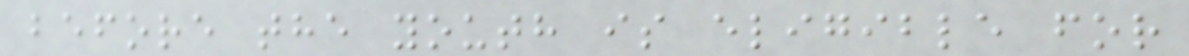before the youth is eligible for
